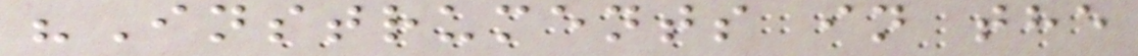"Instruments in the
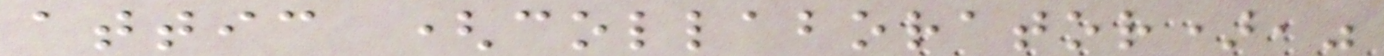attic (collaborator),"
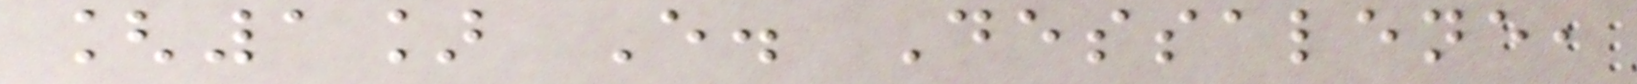[1] E. Dessalene,
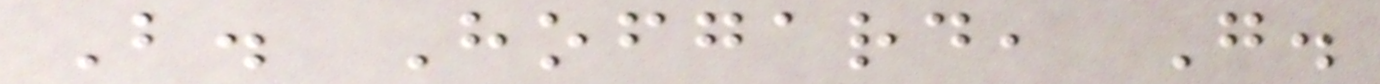B. Hofgard, G.
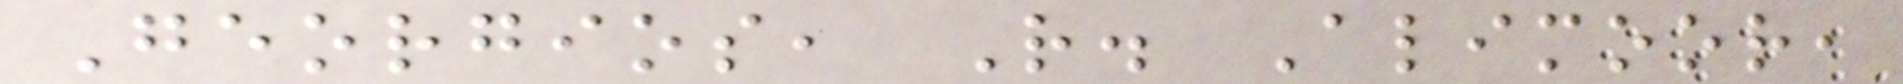Georgios, R. Alimoor,
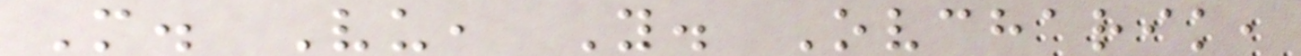M. Vu, Y. Ovcharik,
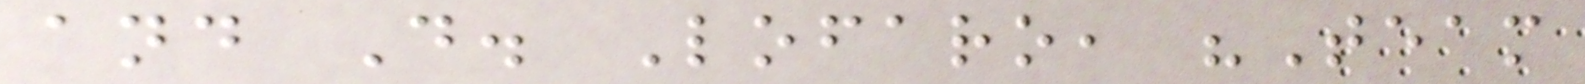and D. Lofaro, "Team
